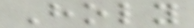Holy
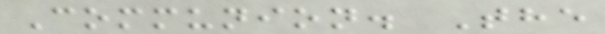Communion. The
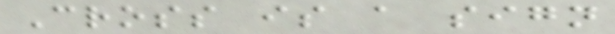Cross is a sign
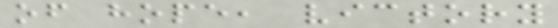of hope, victory
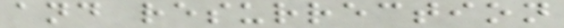and resurrection
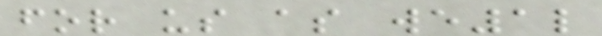for us as we1l
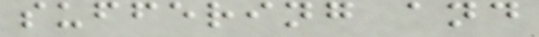suffering and
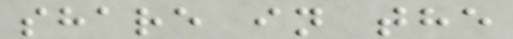share in the
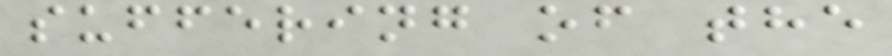suffering of the
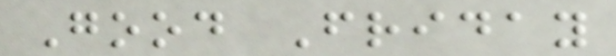Good Friday
